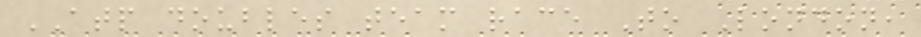ATP doubles team race To London,
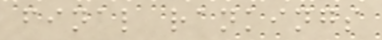final rankings
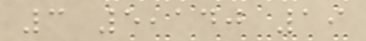3 5,140 19
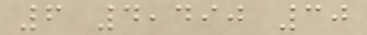6 4,490 30
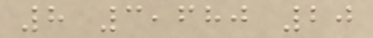8 3,680 20
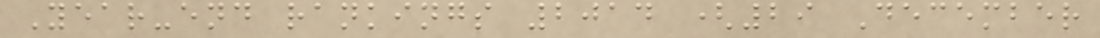Year-end rankings 2014 (29 December
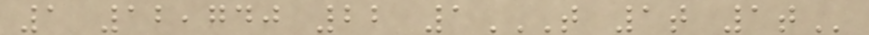1 12,740 22 1T 1T 1T
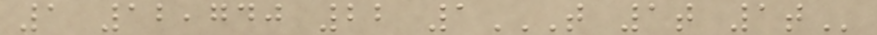1 12,740 22 1T 1T 1T
